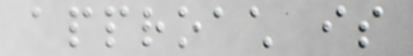approach is
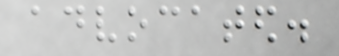advocated.
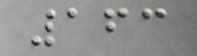163
